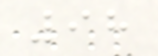98
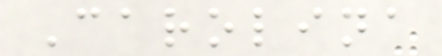Carolina
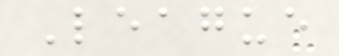League
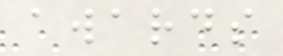awards
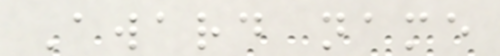Award name
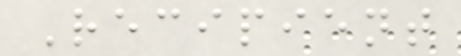Recipient
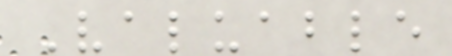Valuable
